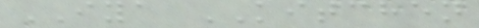IYA KITCHEN
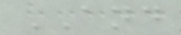AND
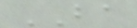BA
